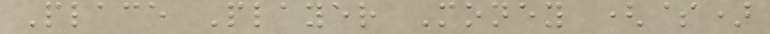Place Player Money ($)
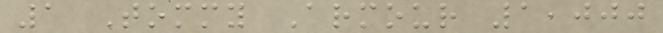1 Tommy Armour 1,000
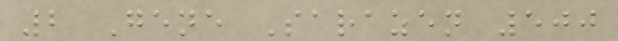2 Gene Sarazen 500
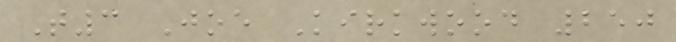T3 Joe Kirkwood 250
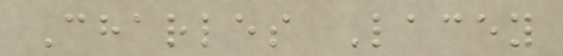Charles Lacey
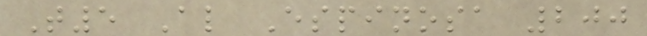T5 Al Espinosa 200
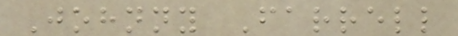Johnny Farrell
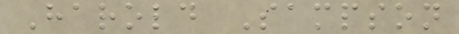Harold Sampson
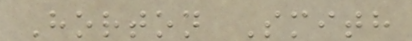Horton Smith
